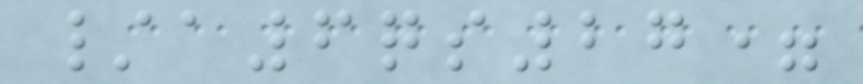/a6qs27=
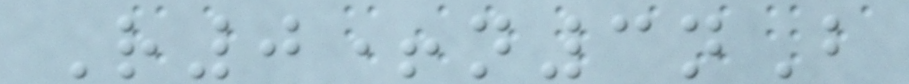R0+n3nB
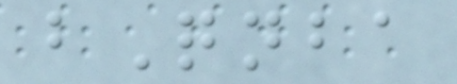bQnba
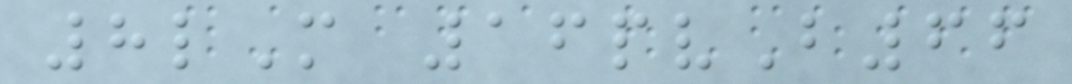8lM 16pvB66
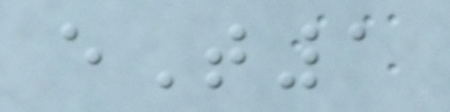eT1
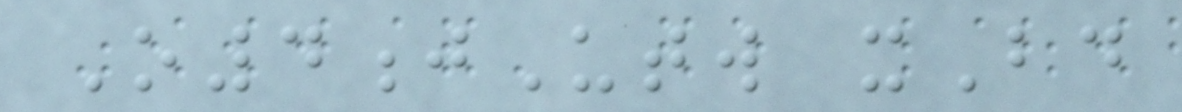O4jUtw xBd
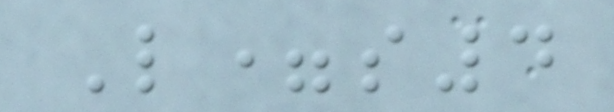L=s4
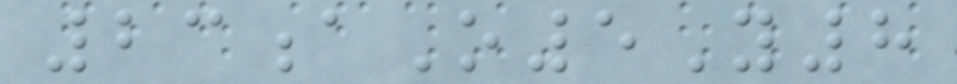23aO5Y8
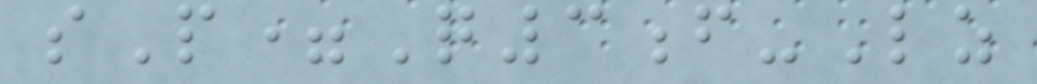sP=Q3f-Lz
